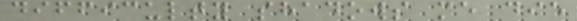difficulty shadows me die
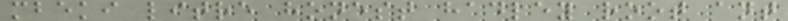mbeki litre honest hadley root ant
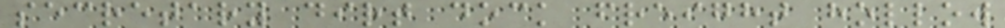secretary dirt dock freight hollow
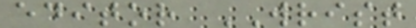editor WRIST
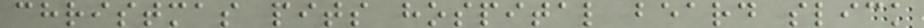christmas pits hospital beard slick
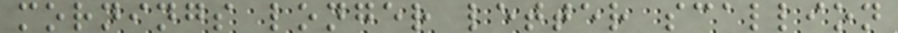mornings longer letter scallion
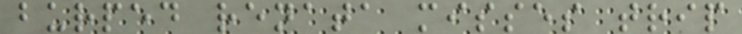burped renata misses trip
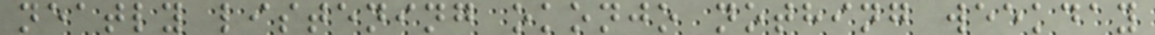neatly listening okonjo nothing weekday
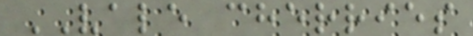VALE cherries
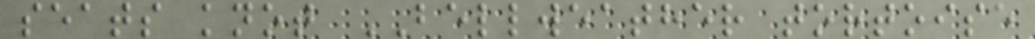seats knot BELLWEATHER tortoise
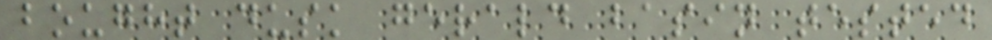bought dusk gerald basin tested
